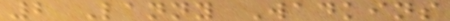2 Lanny Wadkins
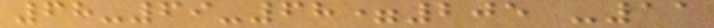68-69-68=205 -11
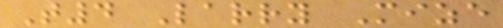T4 Larry Mize
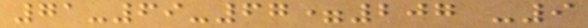71-69-67=207 -9
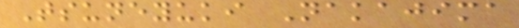Tsuneyuki Nakajima
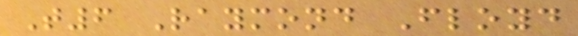T6 Raymond Floyd
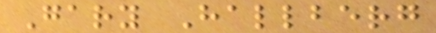Gary Hallberg
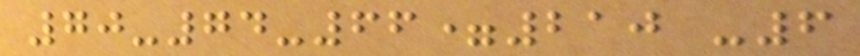70-74-66=210 -6
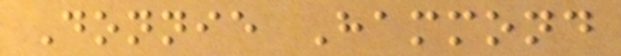Donnie Hammond
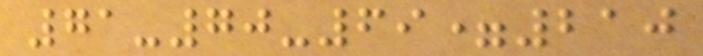71-70-69=210
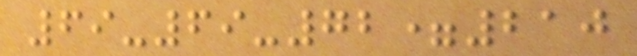69-69-72=210
